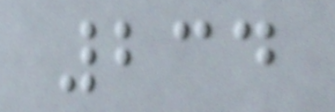234
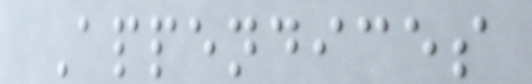Appendices
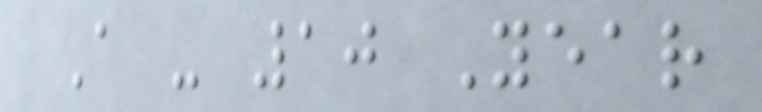A - 10 Year
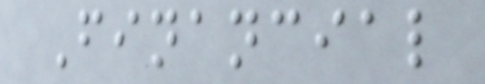Financial
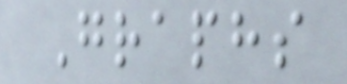Graphs
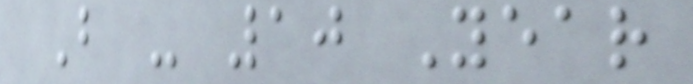B - 10 Year
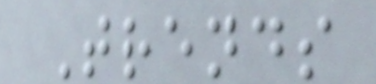Trends
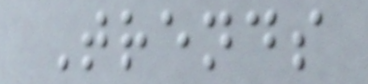Trends
